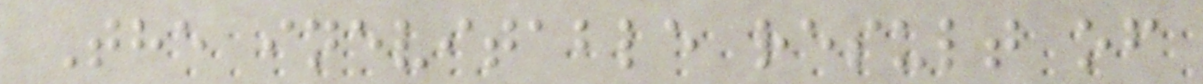The inevitable result of
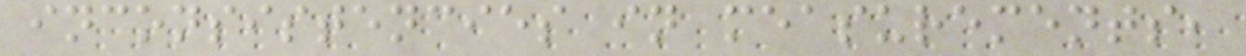inconsistencies in measurements,
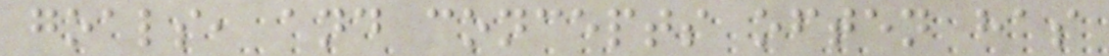goals, and concepts often has
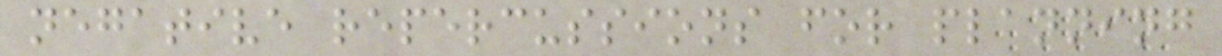negative repercussions for planning
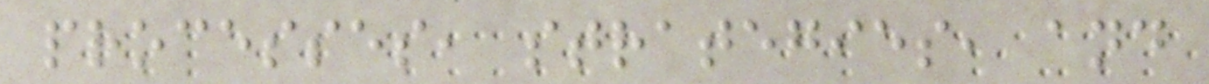processes, strategies, and
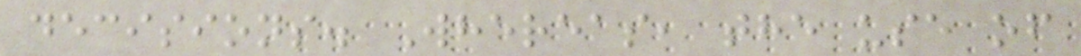decisions. Whereas, the use of
